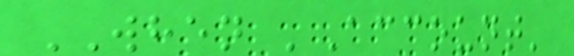WHEN 'Account'
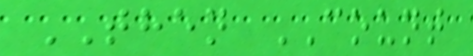THEN COUNT
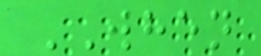WHEN
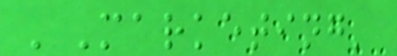'Marketing'
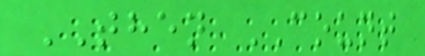THEN COUNT
